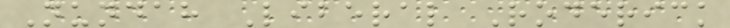Nundah Liberal Roderick
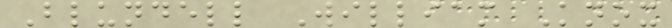Blundell William Knox
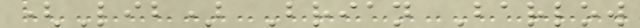(Lib) Brian Barlow
